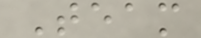Team
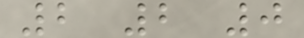2 2 0
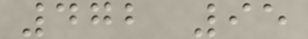472 95
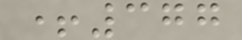+377
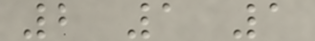2 1 1
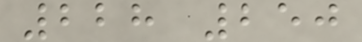228 250
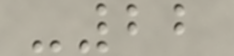-22
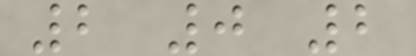2 0 2
